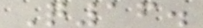Q16.
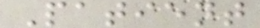Patient
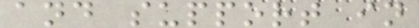and support in
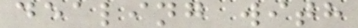dealing with
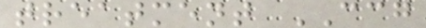treatment CCG
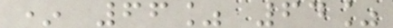* 66% 64%
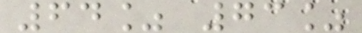64% 73%
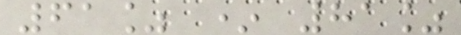61% * 81%
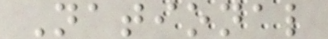National
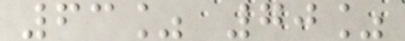63% 70%
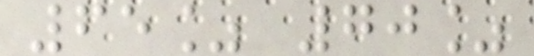65% 70%
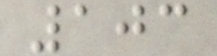103
